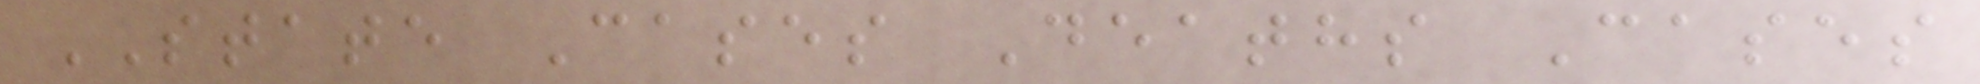STATE Cases Deaths Cases
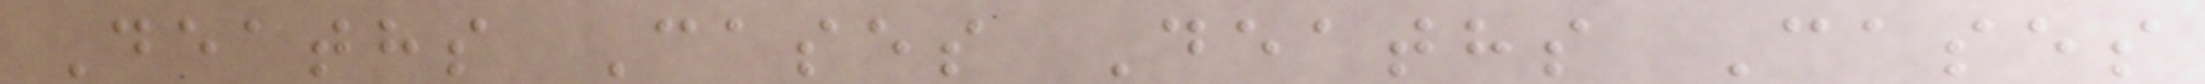Deaths Cases Deaths Cases
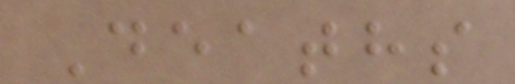Deaths
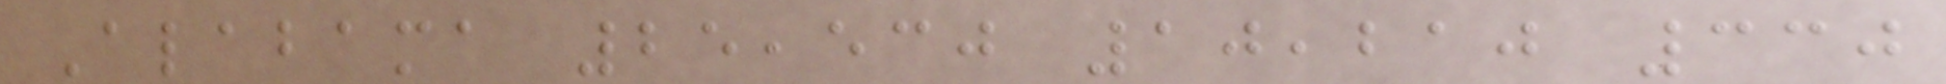Alabama 25,530 10,210 330
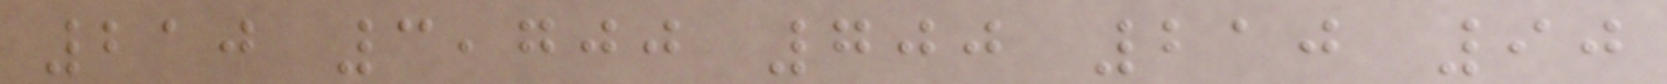210 3,700 700 210 90
